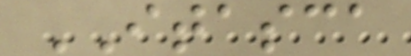ITASCA
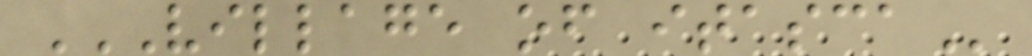VILLAGE OF ITASCA
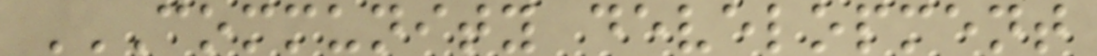COMMUNITY DEVELOPMENT
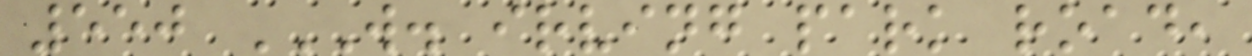550 W. IRVING PARK ROAD,
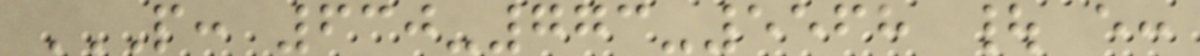P: 630-773-5568 | E:
